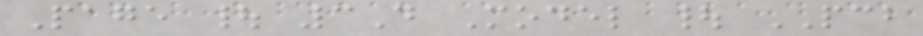Page | 3D Model | PCB
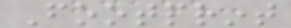Footprint
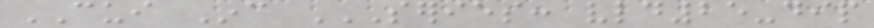CUI Inc SERIES: VLD25-DIP
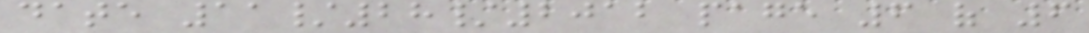date 11/28/2012 page 6 of 6
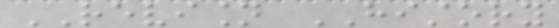REVISION HISTORY
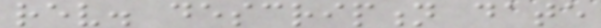rev. description date
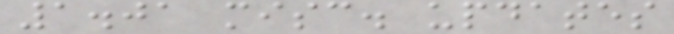1.01 misc. updates
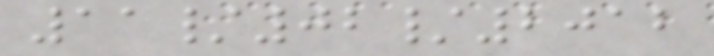11/02/2012
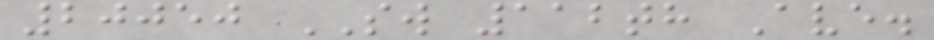20050 SW 112th Ave.
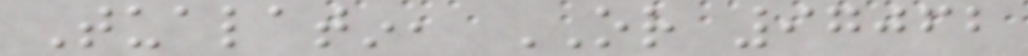Tualatin, OR 97062
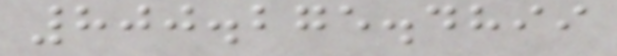800.275.4899
